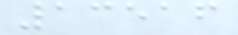13516
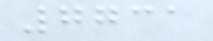7731
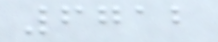6712
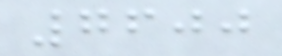7600
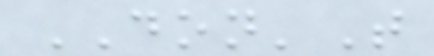DON'T
